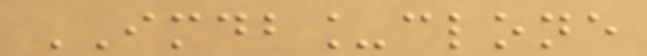IMDB_clone
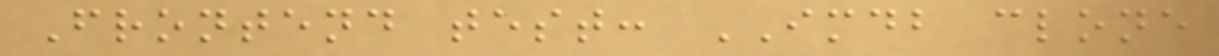Frontend test: IMDB clone
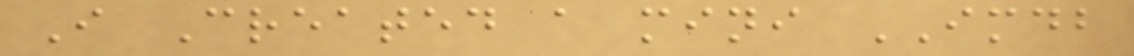I Created a mini IMDB
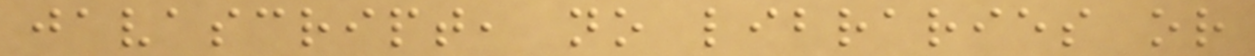javascript, no libraries or
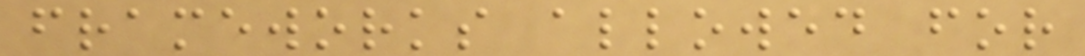frameworks allowed for
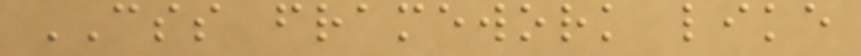CSS framework like
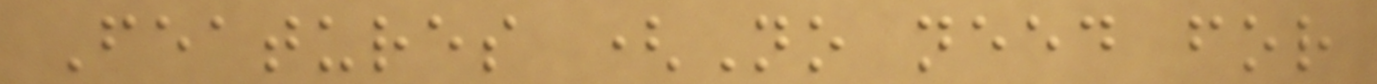Features (No need for
